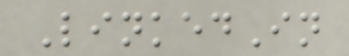LinkedIn
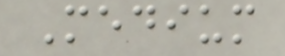Medium
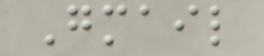Gmail
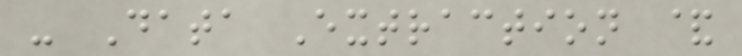- Data Extraction &
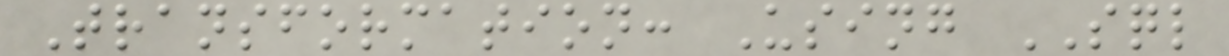Transformation: Using SQL
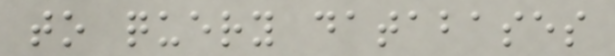to query databases
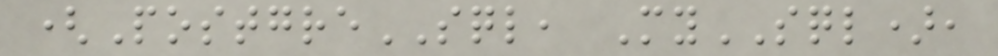(PostgreSQL, MySQL),
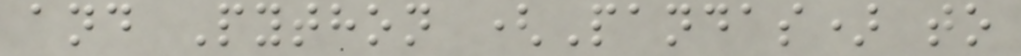and Python (Pandas) to
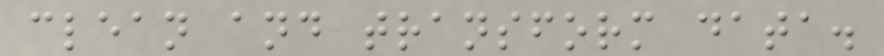clean and transform data.
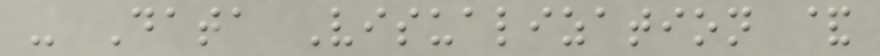- Data Visualization &
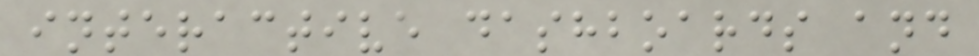interactive dashboards and
